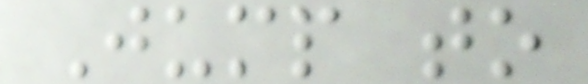Jump to
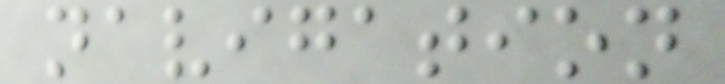navigation
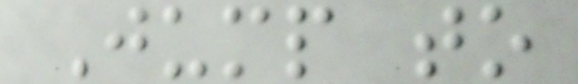Jump to
